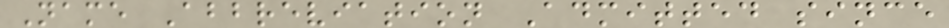Name Abbreviation Admitted since
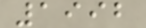1992
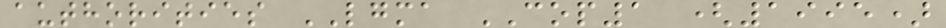authorities LGMA COP1 (1995)
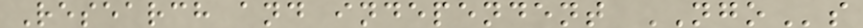Research and independent NGOs
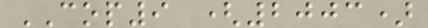COP9 (2003)
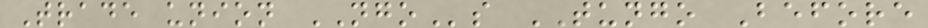Trade union NGOs TUNGO Before
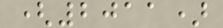(2011)
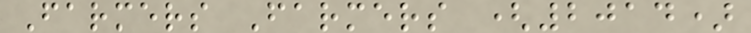Farmers Farmers (2014)
